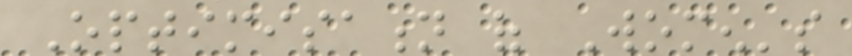Optimisation of Women's
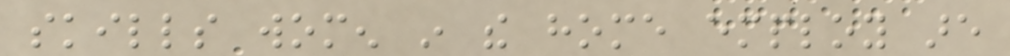skills women in the home employ are
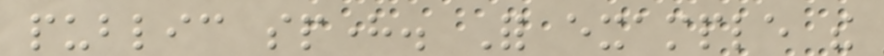public sphere. For example the
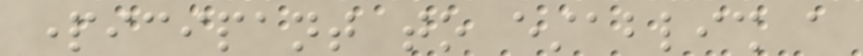participant to establish a
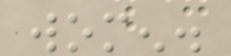women.
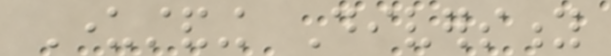Understanding Diversity
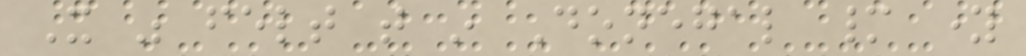It was felt that in Donegal many young
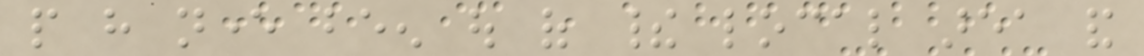people have never been out of their local area and
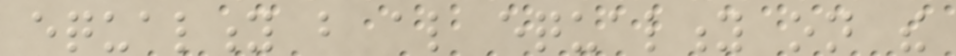equality but also equality on the
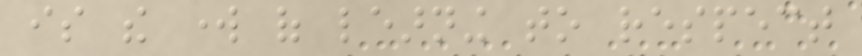is the work of learning to respect
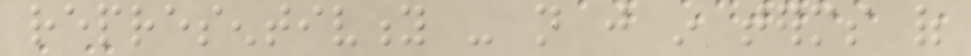representivity - not just in terms of
